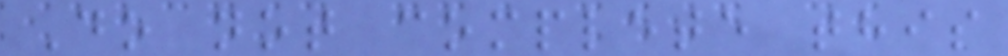Do not complete this
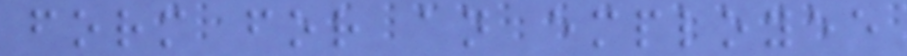form for an employee
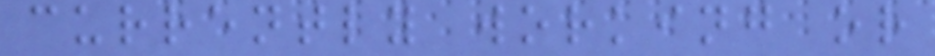currently working or
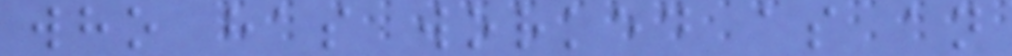who has worked as an
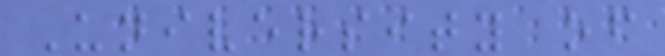University of
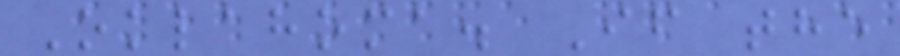Oklahoma. If the
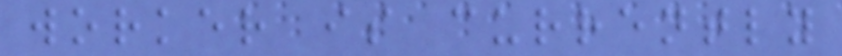worker is currently
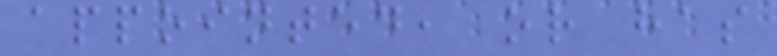appointed, or has
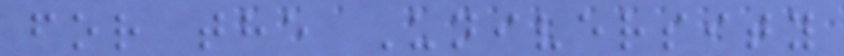for the University
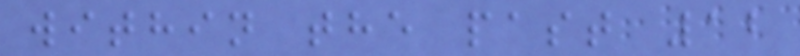within the past 12
